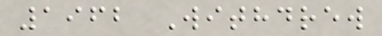1962 Withdrew
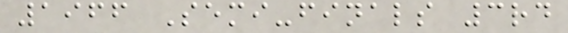1966 Semi-finals 3rd
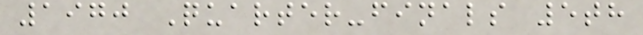1970 Quarter-finals 5th
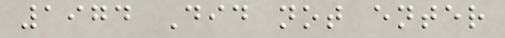1974 Did not enter
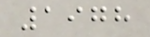1978
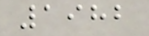1982
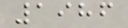1986
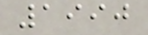1990
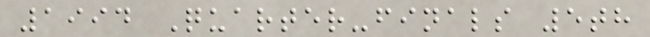1994 Quarter-finals 5th
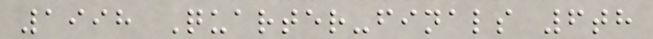1998 Quarter-finals 6th
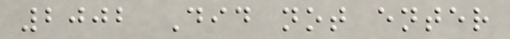2002 Did not enter
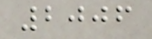2006
